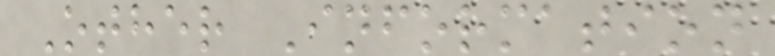Other Information
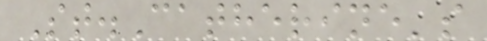St.Catherine's
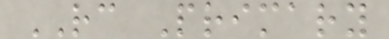RC Primary
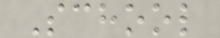School
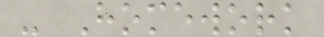- Homework
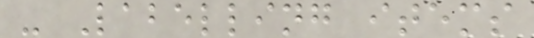- Labelling items
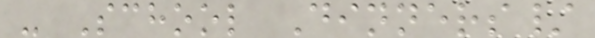- School Dinners/
